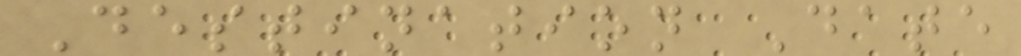Destination Date
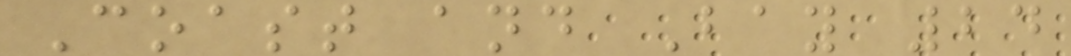Coast and Bay 24
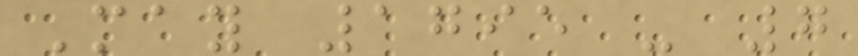May 1795 - 7
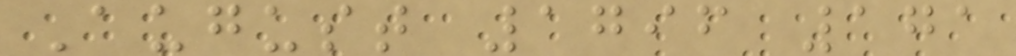August 1796 171
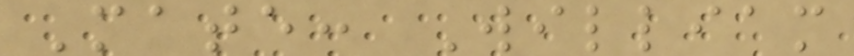Mate: William
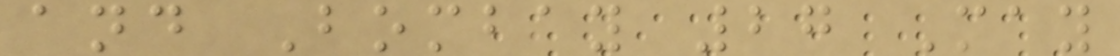and Bombay 27 May
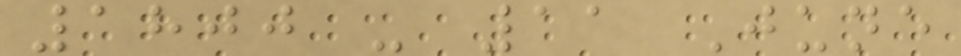1800 - 11 June
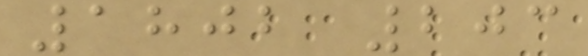1802 203
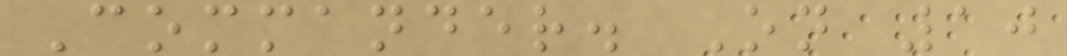Commander. On 10
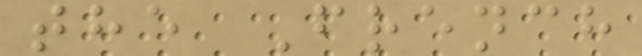the French
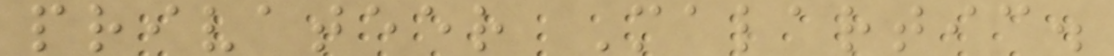privateer Malartic.
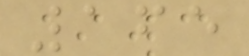165
